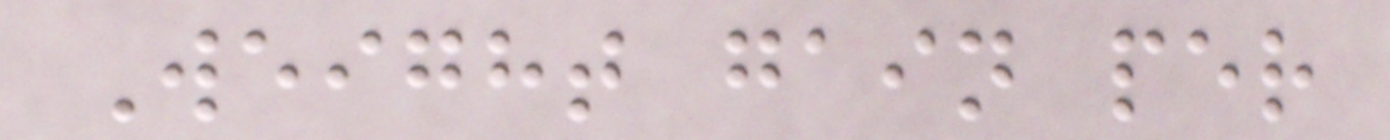Weight gain per
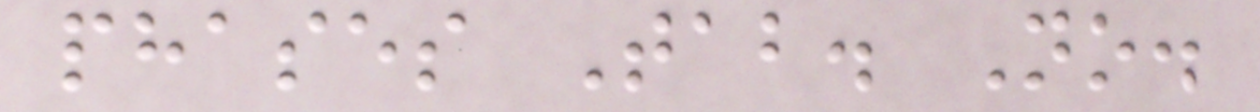phases Tab. No.
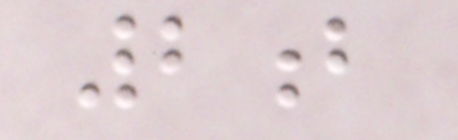2b
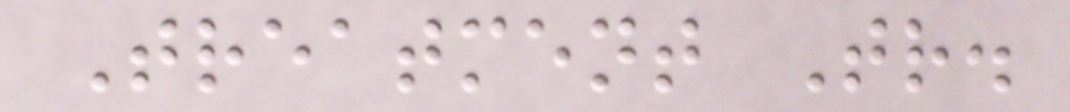Treatment Tr.
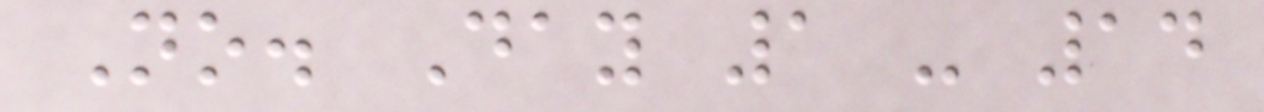No. Day 1 - 14
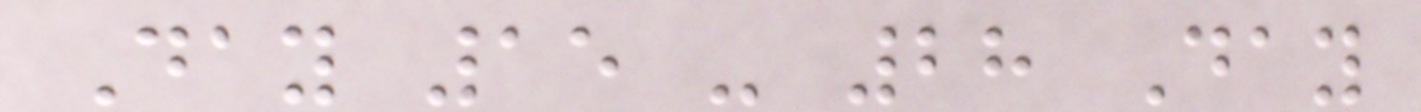Day 15 - 28 Day
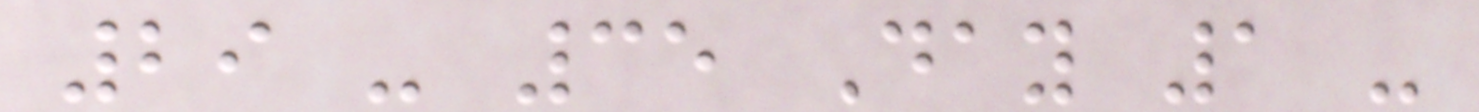29 - 35 Day 1 -
